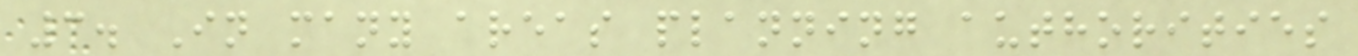3. In many areas planning authorities
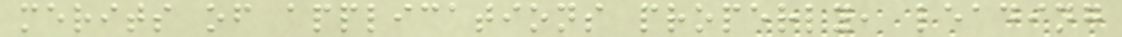merits of applications properly, leading
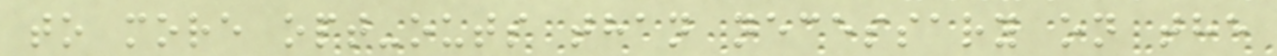to more opt-outs than necessary on the
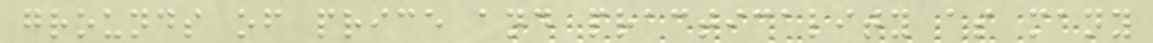grounds of price and practicality as many
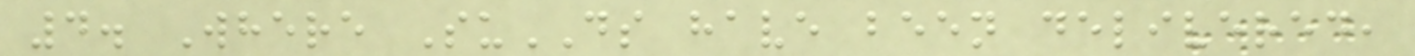4. Where SuDS have been delivered,
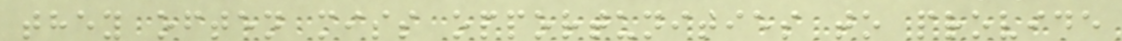they often miss opportunities to provide
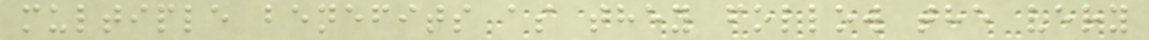multiple benefits as they follow the very
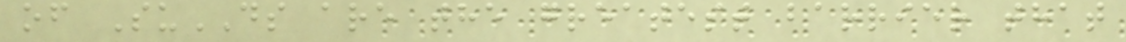of SuDS are the greatest barrier that
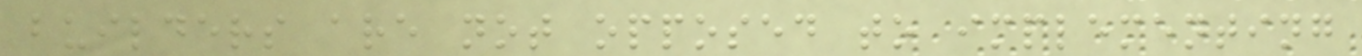builders are not opposed to implementing
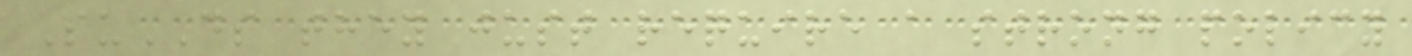SuDS they just require a strong policy
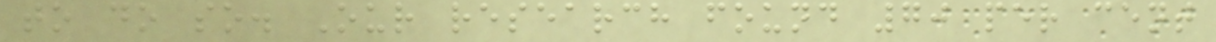to do so. Our research found 70 per cent
